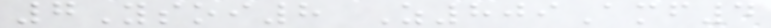7Ysoi8 Z809Amf4
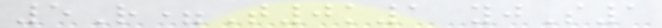5R=T0k1 yjS1
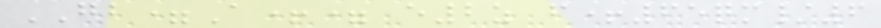GB=A+= e2z f+65qm/6
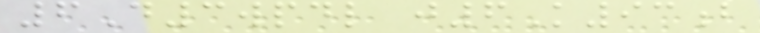6D3wpdl j6K93b
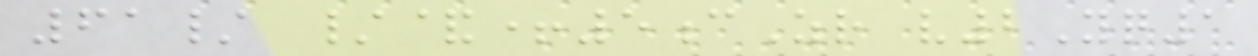61/ /&+5cZr v2Yq1
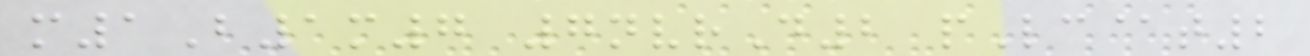m1B1m7 7nvrD2 pLc@t2
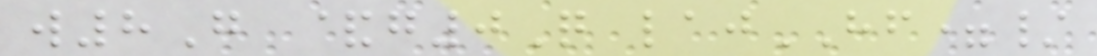w8G &g0Q lajHF=/
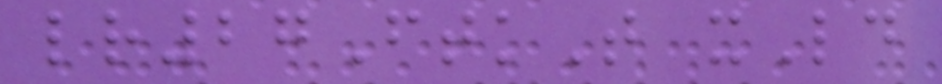lr27FtkT xLd
